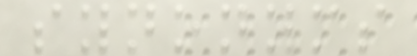synonyms
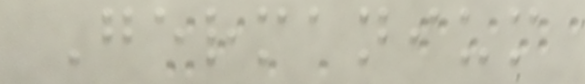Germanium
